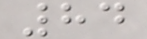84
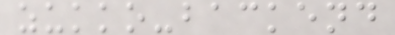zukko-backend
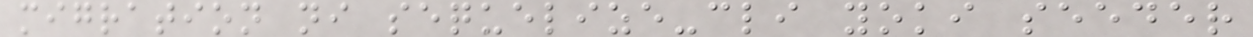migration ni sequelize-cli yoki seeder
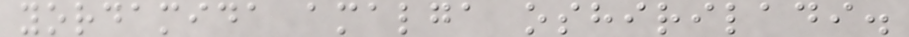yordamida amalga oshiriladi.
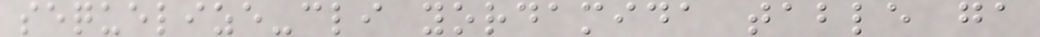sequelize-cli yordamida table ga
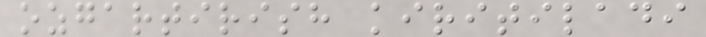ozgartirish kiritiladi
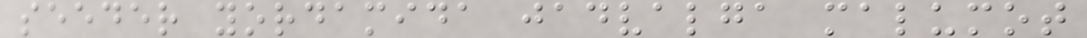seeder yordamida jadvalga malumot
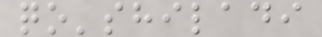qo'shiladi
